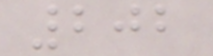202
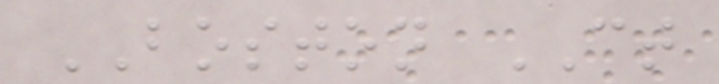BOSTON CT
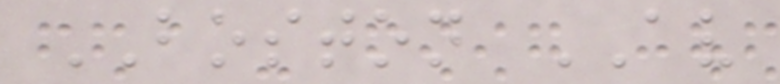BOSTON AV
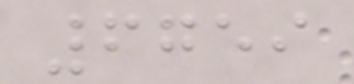6759
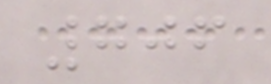706
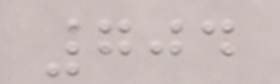704
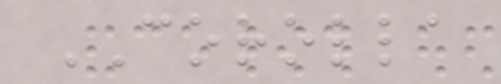COROLLA
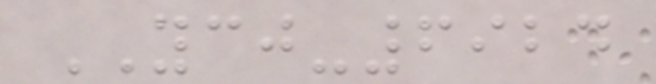YCJ-6924
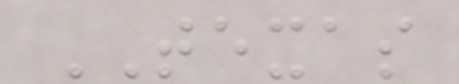TEXAS
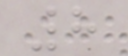8
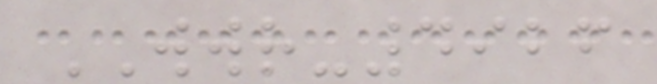WWR-4926
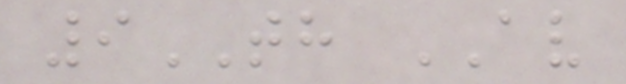9TH AV
